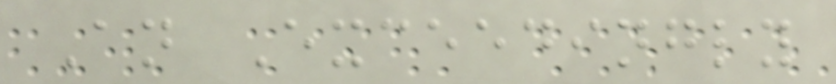An Exceedingly
